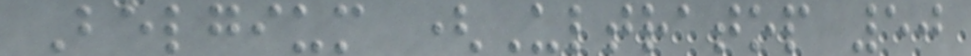Belgium (Ultratop 50
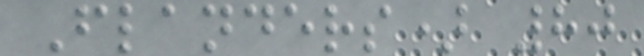Flanders) 80
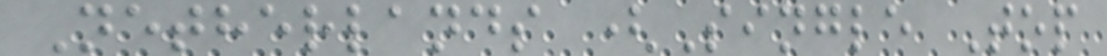Netherlands (Single Top
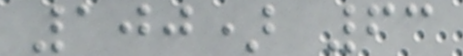100) 63
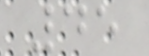45
